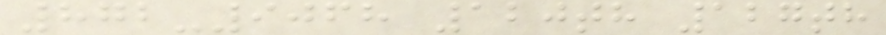872-9068 120th 127th
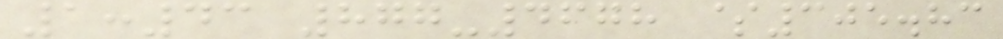1:43 877-4678 $305.83
